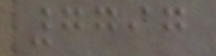7797
